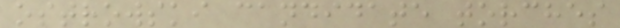ostrowski candidate torches
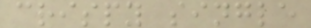crispy single
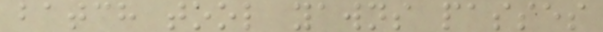batch tool yawns passes
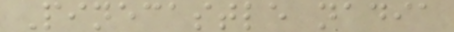Pinecastle nadia
